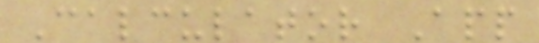Calculator App
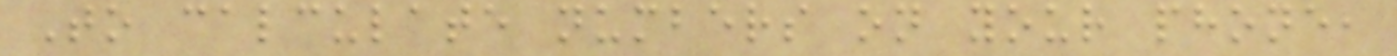To calculate numbers on your phone,
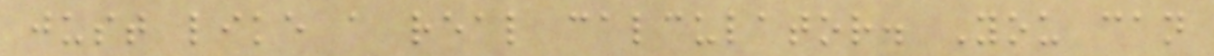just like a real calculator. You can
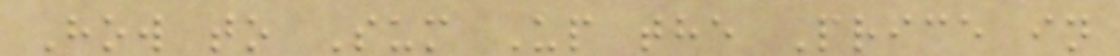How to Sum Up the Price in
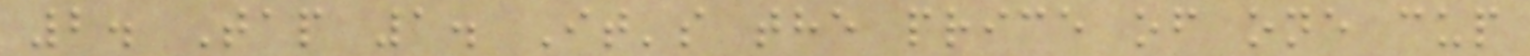2. Tap 1. It's the price of one cup
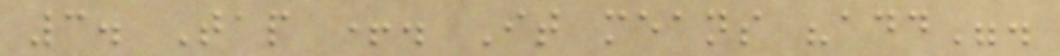3. Tap +. It means "add".
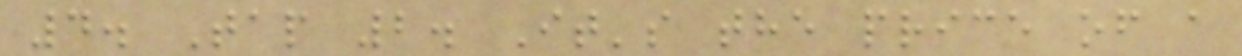4. Tap 2. It's the price of a
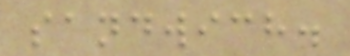sandwich.
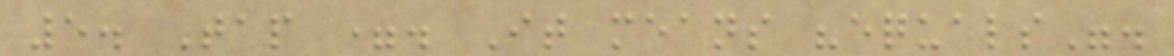5. Tap =. It means "equals".
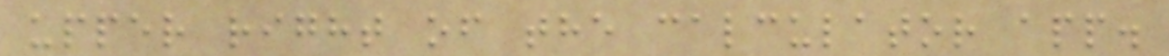upper right of the calculator app.
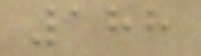188
